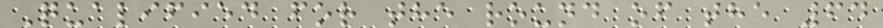Qualified for the round of the 64
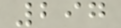297
